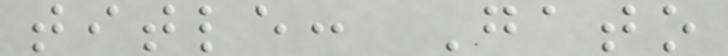title: Gato
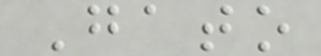Gato
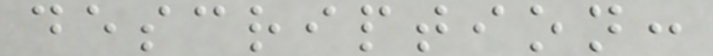description:
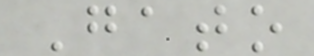Gato
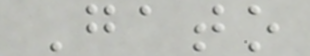Gato
